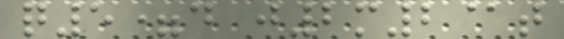q5=d j2m2@t
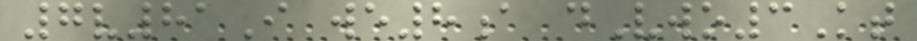7v81I we8a dVwo3Kt
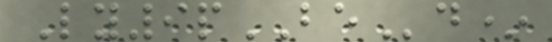Ly9pBEd*
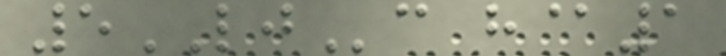5LJc h@1
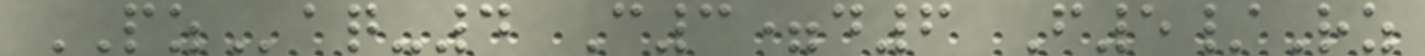PZaq-4 C3=d6 F5/Rz
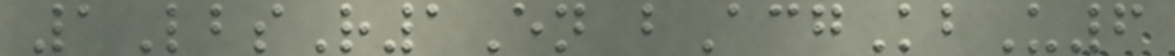1LbsR1En bAcgKbU6
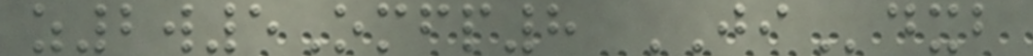z2w5Omfp8 JIdxb
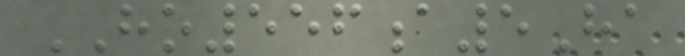HO556a5Ha
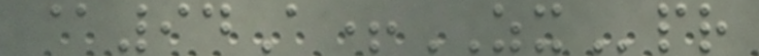@94A+ZXpr
